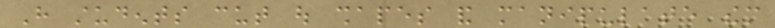Have students cut out shapes and manipulate them
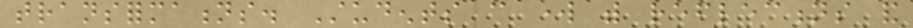transformations. Students can work with reflections and
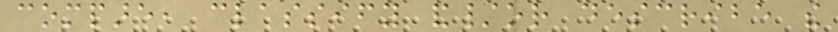compare, classify and/or describe the
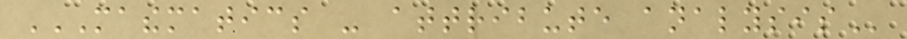MATHEMATICS - ATTRIBUTE ANALYSIS
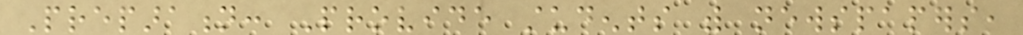Preparation: Provide students with newspapers,
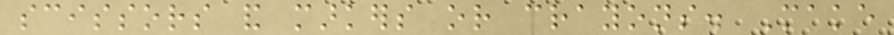scissors and markers or crayons. Make
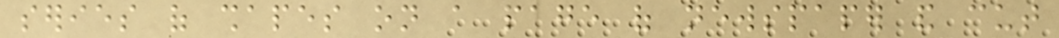series of shapes on a page of newspaper and cut
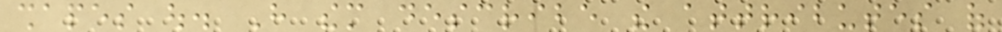shapes out. Have them describe the attributes of
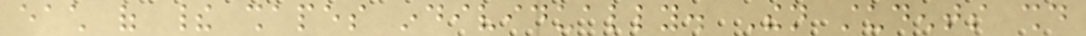each of their shapes individually. Then students should
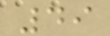49
